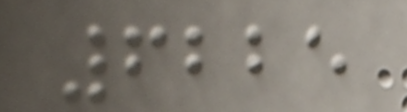6225
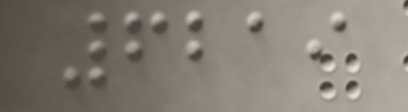6219
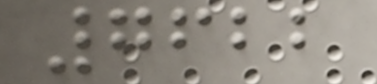7622
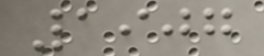1907
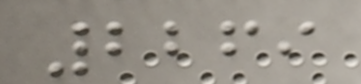2269
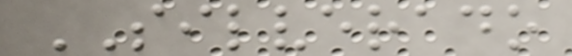SILVERADO
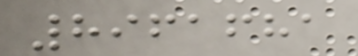8961681
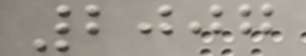2007
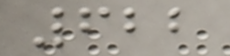622
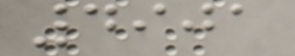4901
